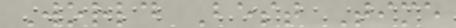World Best Time
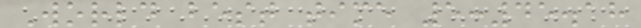World best time 5:45.18
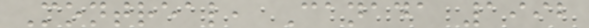Montreal, Canada 1992
